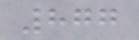877
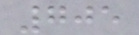705
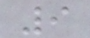9
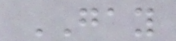GAY
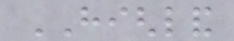HIGHLAND
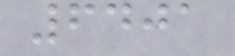6401
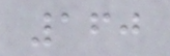160
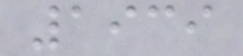1939
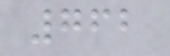762
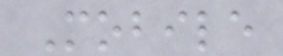Mobile
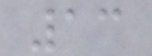13
